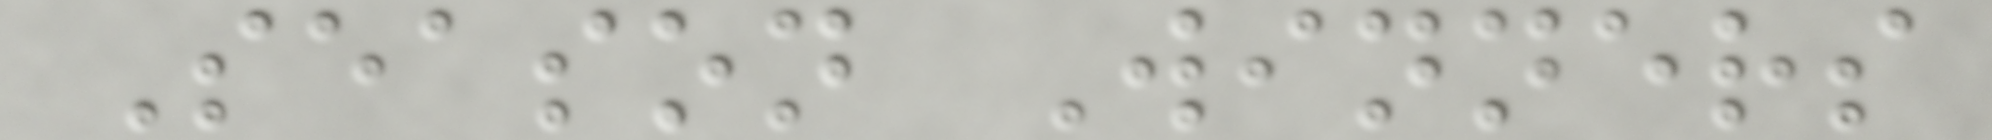Season Winners
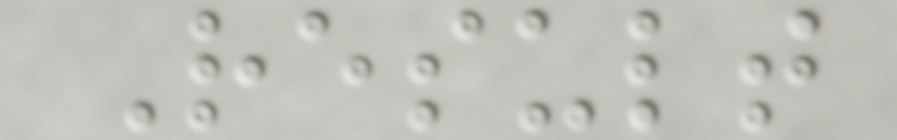Result
